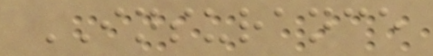INSURANCE
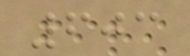603
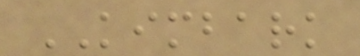KIMBARK
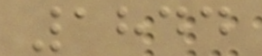1844
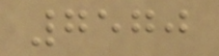7570
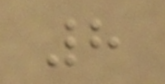8
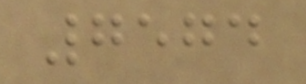7574
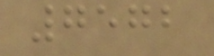7572
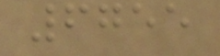6755
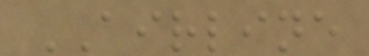AIRLINE
